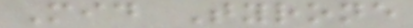Mid Tyrone
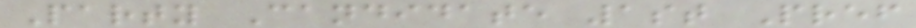Party Candidate 1st Pref
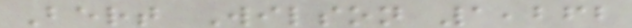Bert Wilson 1,262
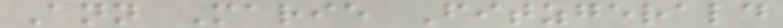Ann Marie Fitzgerald
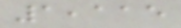1,115
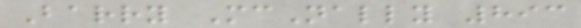Barry McNally 893
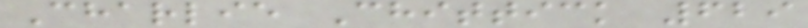Charlie Chittick 629
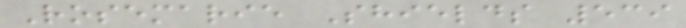Rosemarie Shields 539
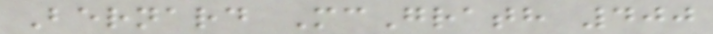Bernard McGrath 400
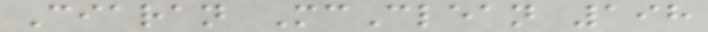Ciaran McClean 198
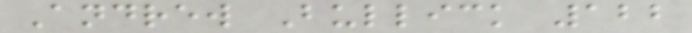Andrew Bullick 122
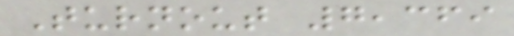Turnout 7,369
